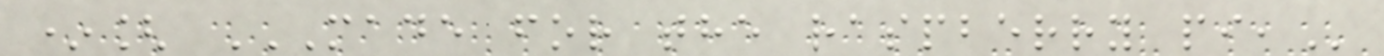*[ MADE FOR THE RASPBERRY PI,
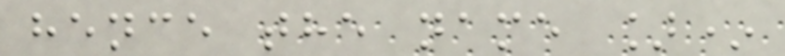hence the name ]*
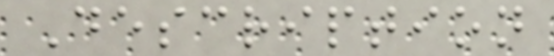Description
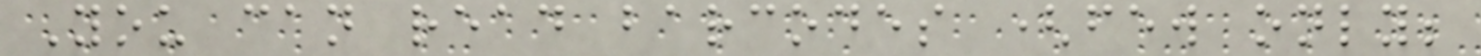You can read barcodes (few only;
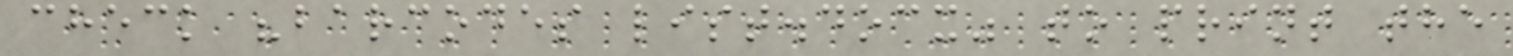check "barcodes list.docx" to print the
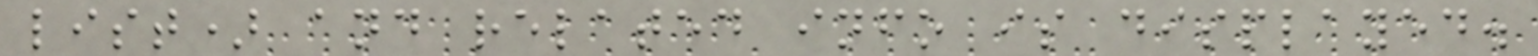list) and related info is displayed.
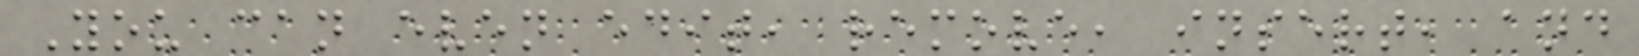You can even edit, remove, insert, and
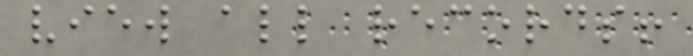view all records!
